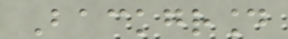Background
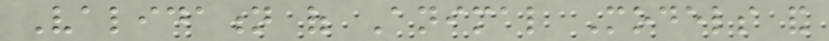Validation of Animal Models and
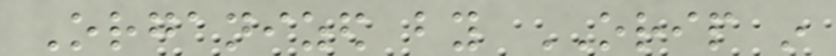Organized by ORIP in
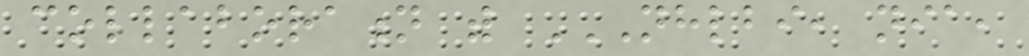collaboration with NHLBI, NIA,
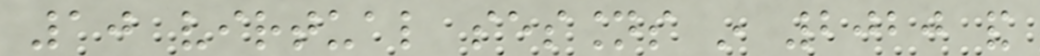10 virtual sessions in 2020 and
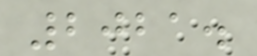2021.
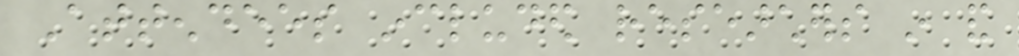Attendees included researchers in and
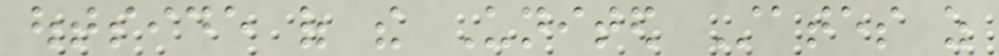outside of the United States as
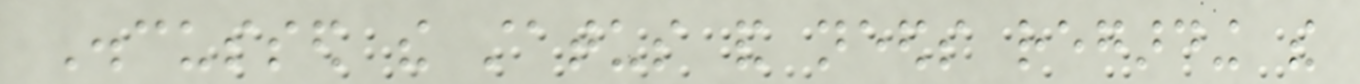Discussed the status and needs regarding the
